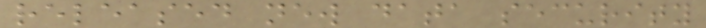released new data security
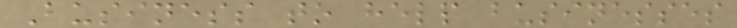Business to help businesses
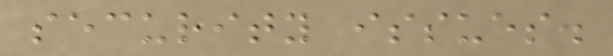security issues.
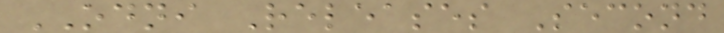ODNI Releases Second
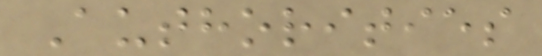Authorities
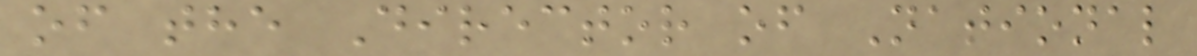of the Director of National
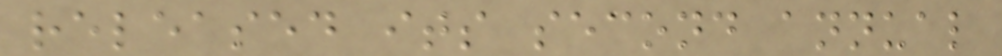released its second annual
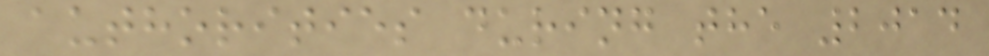authorities during the 2014
